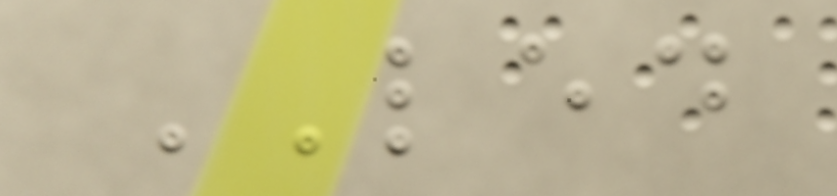LED
